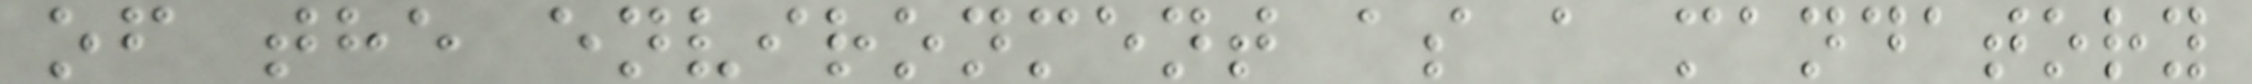of the environment as a mandatory
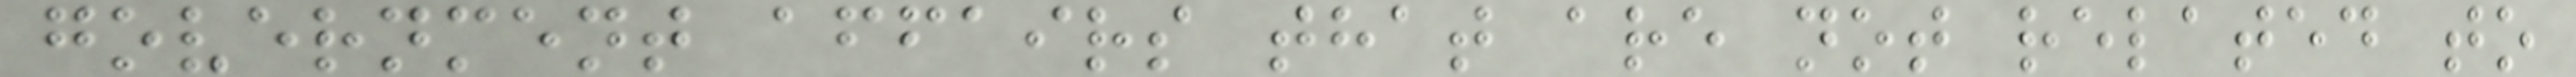government affairs that are not related to
